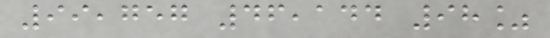99,757 46,144 98%
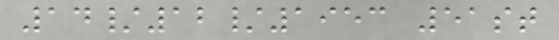14/12/1953 51st
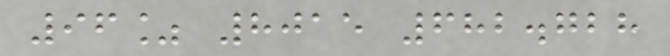96% 8015 682.728
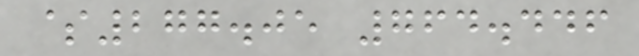$277.05 764.446
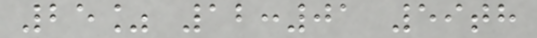25% 12:01 59th
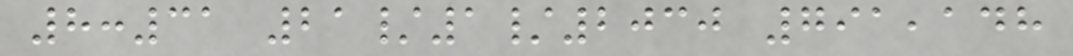8:31 21/1/2030 791,148
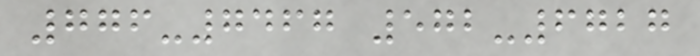776-7467 572-6727
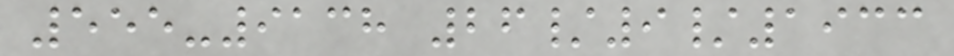555-9138 26/9/1933
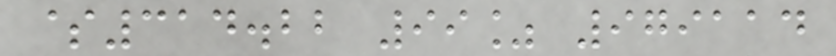$314.22 99% 979114
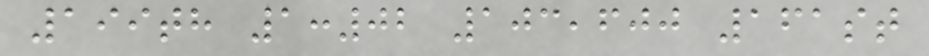199th 1:02 103,600 161st
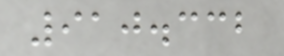910.332
